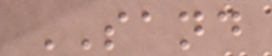SAND
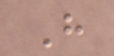H
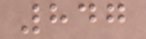847
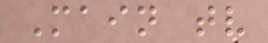Main tv
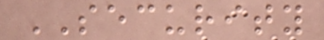SECURITY
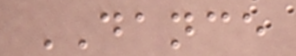DANCE
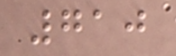710
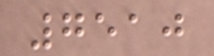7510
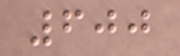600
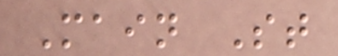Main St
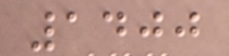1400
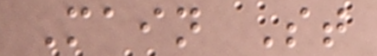Main St
